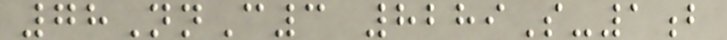78NnC3 8289S-1b
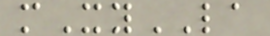mXyLA
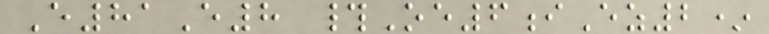E81E8 #Oe6iEz2*
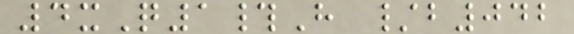4xQ1#H /b042
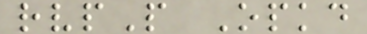rvpP Opkd
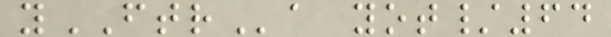yFTRa yot/64
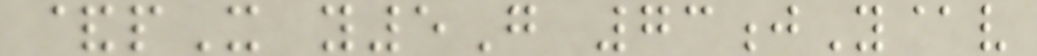&pX y5G 73jY@v
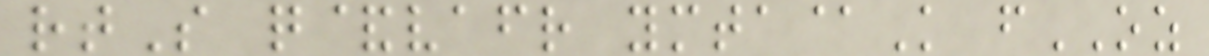rtS q&vafr ymta@K fOZ
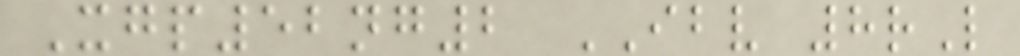Xgp52ng2 IBV 8rL
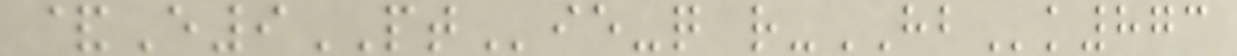&E9PTie-q r-HBk873
